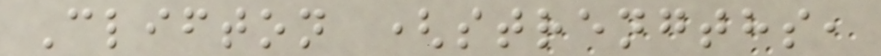Clifton (strengths,
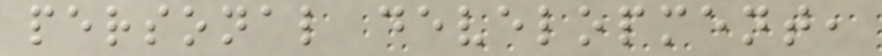personal development,
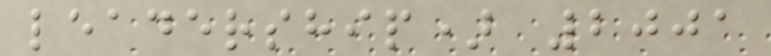leadership) 2001
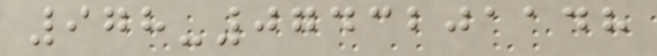978-0743201148
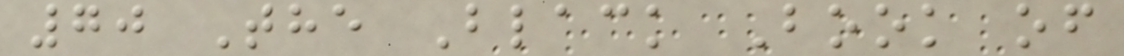70 The Black Book of
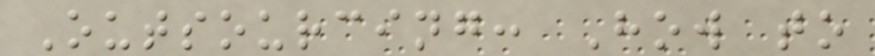Outsourcing: How to
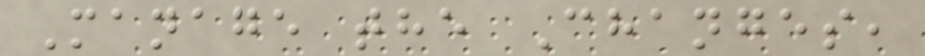Manage the Changes,
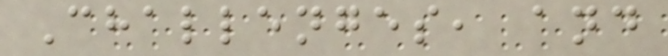Challenges, and
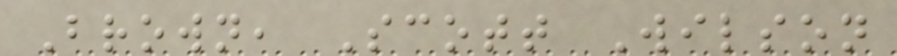Brown, Scott Wilson
